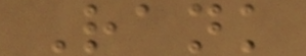Rank
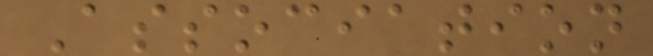Association
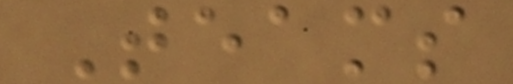Teams
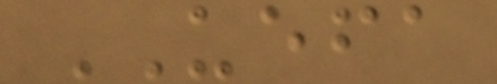UEFA
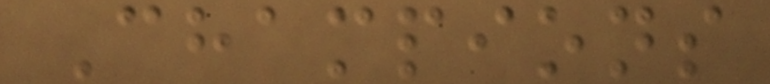Champions
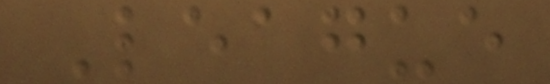League
